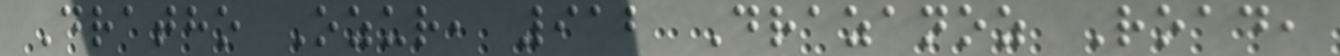Dratho Ozur, 912 Drazanoz Road,
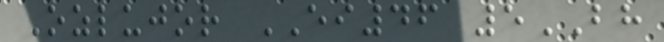Ozlujor EI46 5BH
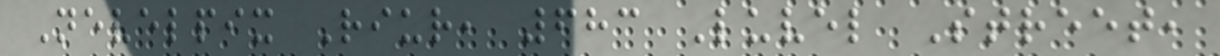Nevelpix Riur, 683 Luvel Street,
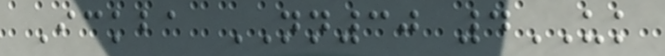Ickba NN30 4UK
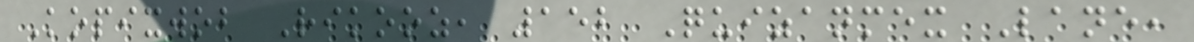Kopixwob Rikooz, 152 Quizanmex Lane,
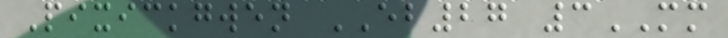Pixickgwen EB27 3MM
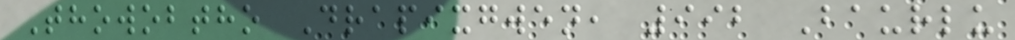Thowobtho Drapixgwen, 992 Baurlu
